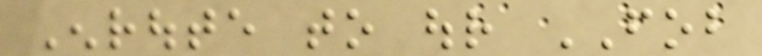Enroute to our FOB
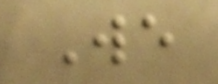We
